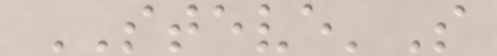STEVE'S
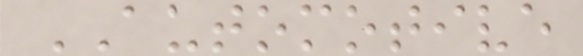AUTOMOTIVE
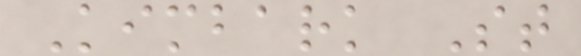Kimbark St
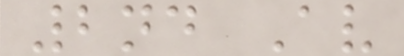2nd Av
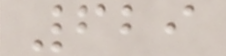629
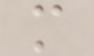m
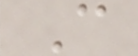C
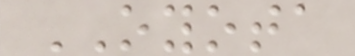OYOTA
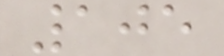105
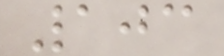103
